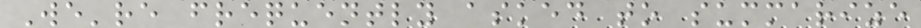We're frequently asked to summarize
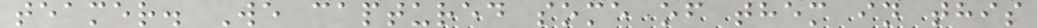teamer. We captured some of them in this
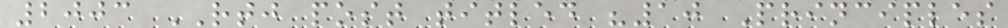2003 RTJ post titled "10 Principles
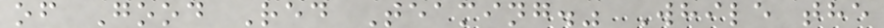of Good Red Teaming." While the
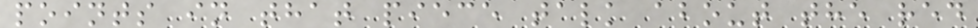points in that piece talk about the red
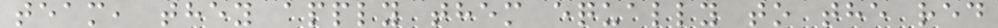team, they apply them equally to the red
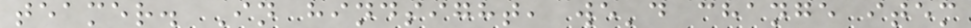teamer. In hindsight, we'd change item
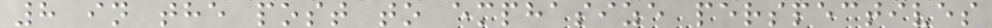8 in the post to emphasize perspectives
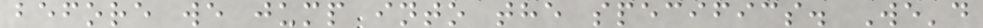before we jump into the specifics. We'd
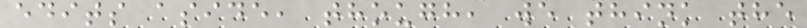edits aside, though, we think the
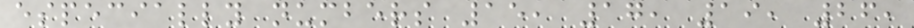especially numbers 15, 17, 19, 26,
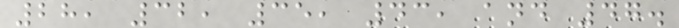28, 32, 35, 43, and 47.
